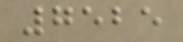7525
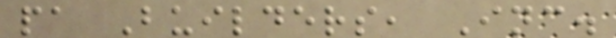pa Builders, Inc.
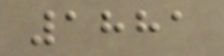1881
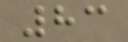83
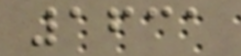1631
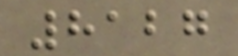8127
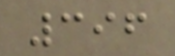396
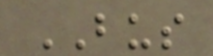BUS
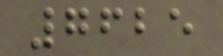7625
